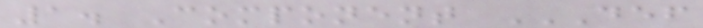1. Component DEF
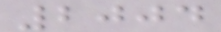2004
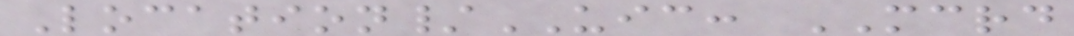Location/UIC: MCRD
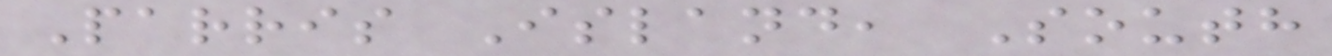Parris Island, South
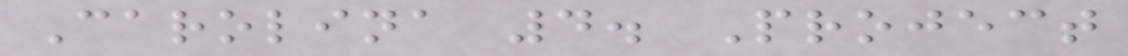Carolina 4. Project
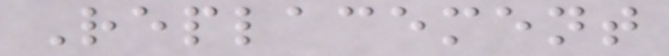Replacement
